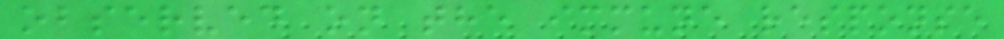observed on the immune response
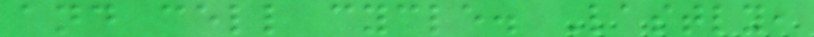and cell cycle. Lastly,
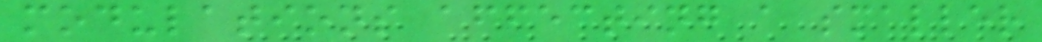modulations affecting a smaller
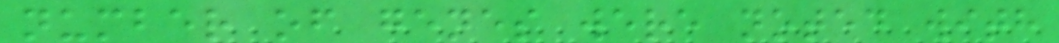number of genes were noted with
